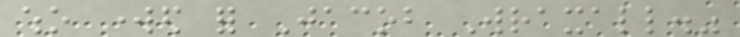who worked for Jacob Wraxall."
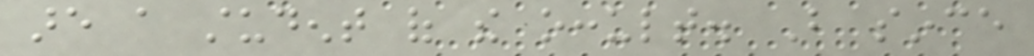are a student of the occult. But since
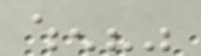when?"
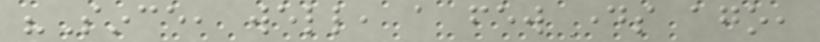"Since, well, a few days ago,
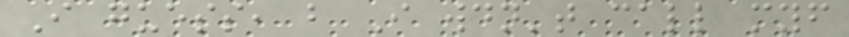I guess, but I wouldn't call myself
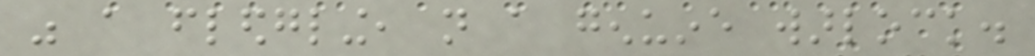was a fledgling, not a genuine warlock.
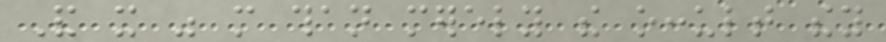And it was more than merely the occult they
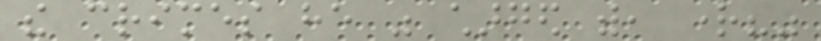the crimes he was charged with, right?"
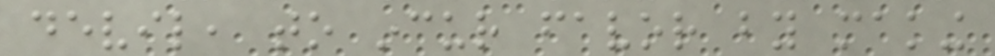devil, to incur favor by making
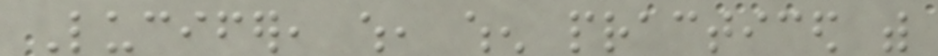Lucifer, which, when practiced with
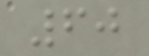60
